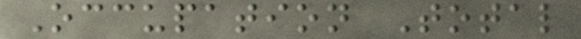Occupation Total
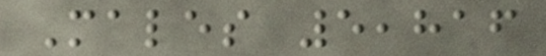Males 5,816
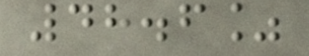48.6%
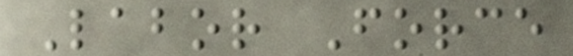Labor Force
